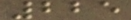225
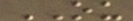OU
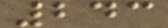243
